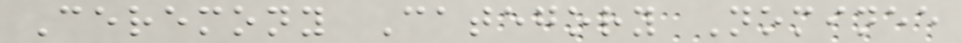Ceremony Category Nominee
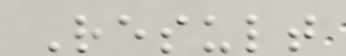Result
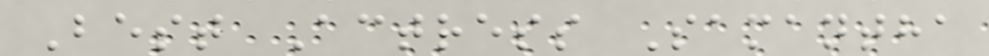Best Actress Samantha
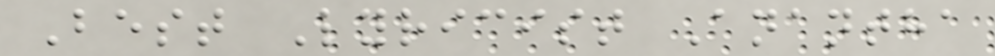Best Lyricist Anantha
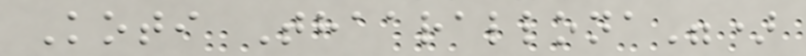Koti Thaarallona")
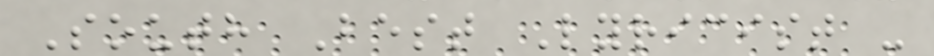South Best Lyricist -
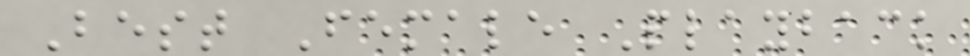Best Female Playback
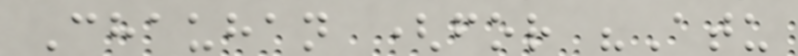Chauhan (for "Atu
